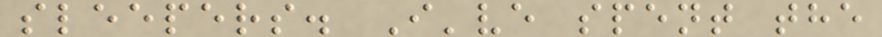sleepers. I've spent the
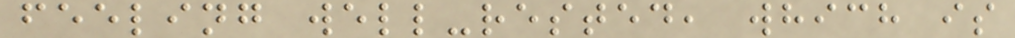feeling well-rested, which is
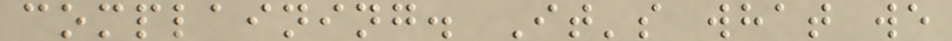complaining. It's what we
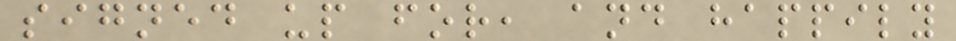signed up for, and happily
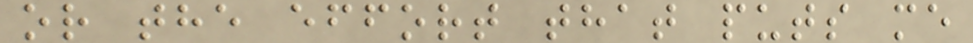or the effort that puts me
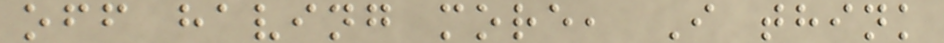off having more, I think
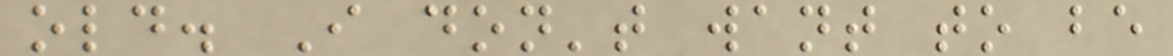old. I don't want to be
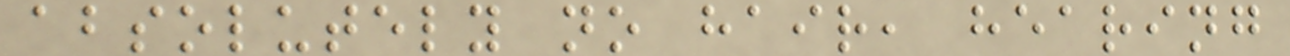absolutely no hair, hearing
